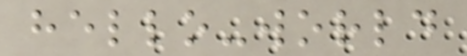hello-world
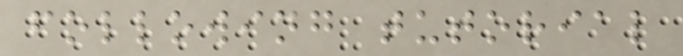following tutorial
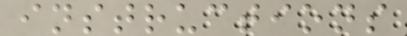instructions
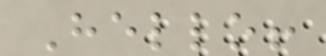Hello!
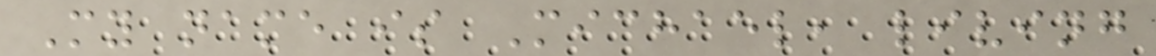My name is Michael, living
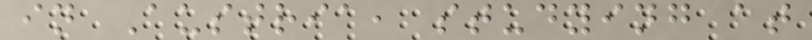in Austria, studying at
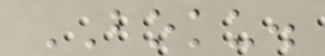BOKU.
